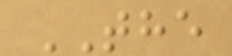THE
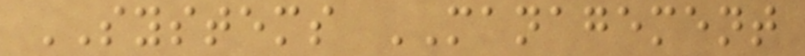SYSTEMS MANAGEMENT
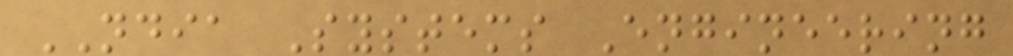NDIA Systems Engineering
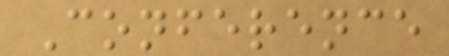Conference
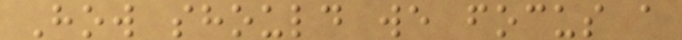How should we focus a
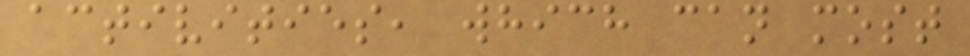activities, which can most
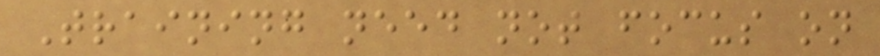Training need not focus on
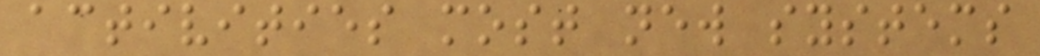activities most new systems
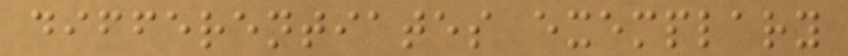differentiates exemplary
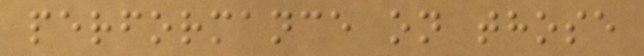performance on those
